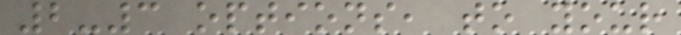2-3 options, to your
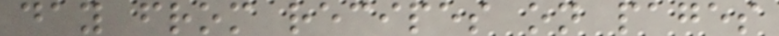day from recipes on pages
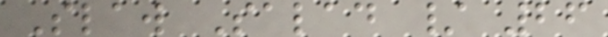Slaw Salad / 26
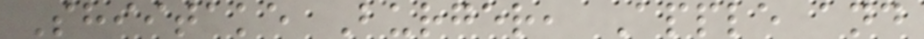Shiitake Burger, Apple and
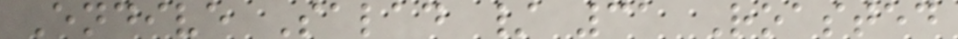Endive Salad / 31 Roasted
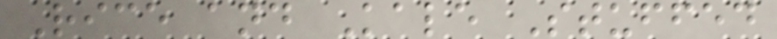Rice and Kale Stuffed
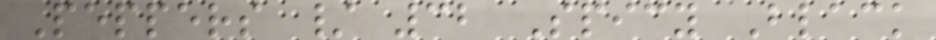Peppers / 32 Spicy Black
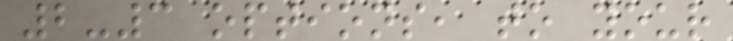2-3 options, to your
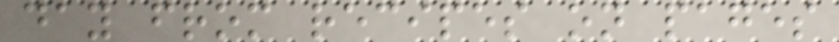day from recipes on pages
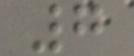7
